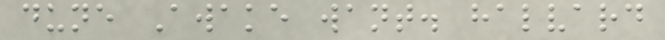dune Awake want. halvard
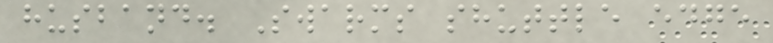husband. Swarms shuttle edge
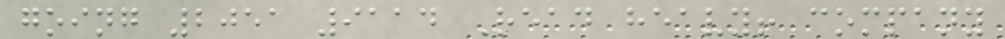going 2051 9114 Read heavy! company
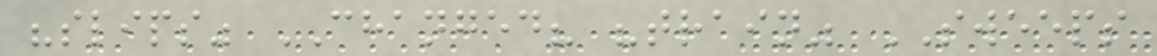"slips" CHANGED? "train" SWEEPS
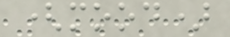(mood)
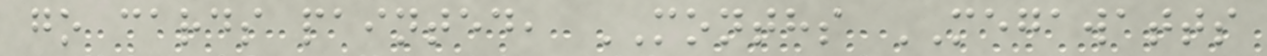go cards painted, MONTHS MEGAWATTS
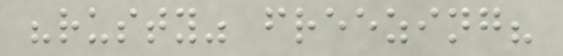"rusty" freezing?
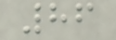86
